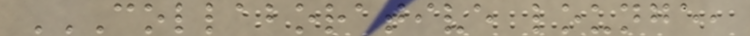COLLABORATIVE LOUNGE,
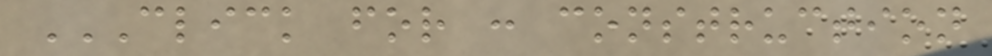CLICK FOR : CONSTRUCTION
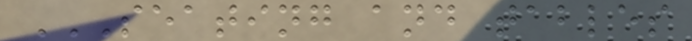SEATING AND TABLES
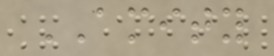AMITY
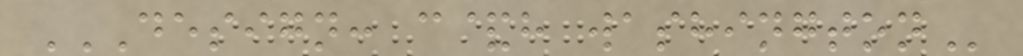DESIGN: C&H WASHINGTON
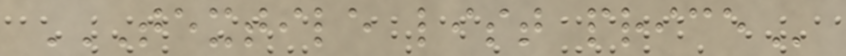TEXTILE LIST PRICE
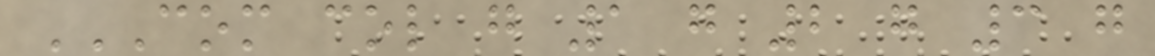COM COL G 1 G 2 G 3 G
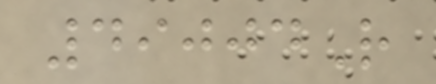49004R
